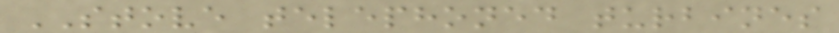STOVE telephoned turbines
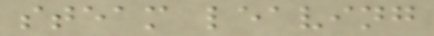steam leaving
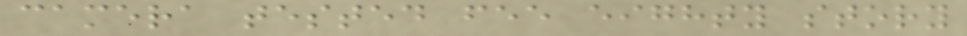camera tested fee eighty story
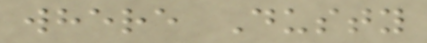where Dusty
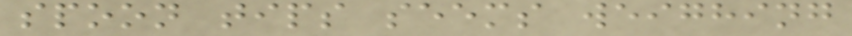spoon tips seems weighing
